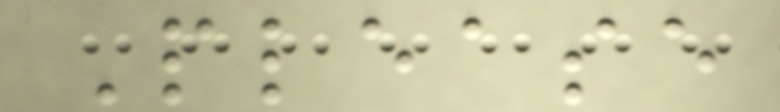Please
